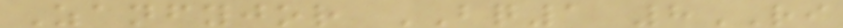Zanfyjor BQ1 8RI
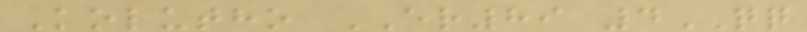Kolutho ER89 4QQ
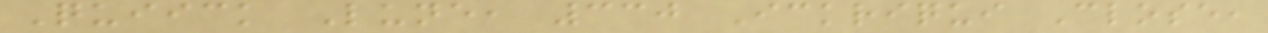Quiick Lune, 330 Ickriqui Close,
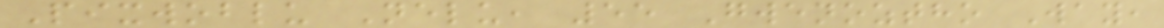Pixwoblu Nelu, 55 Gwenoztho Way,
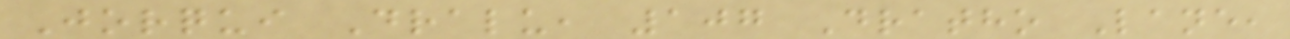Jorqui Dralu, 107 Dratho Lane,
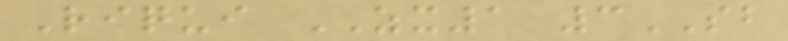Riqui ZX1 3SB
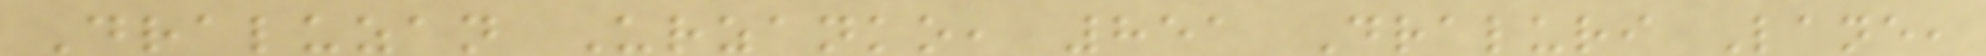Draluzan Urzanko, 851 Draluri Lane,
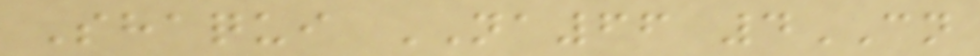Shaqui NA66 4CN
